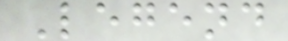Legend
